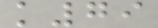k79
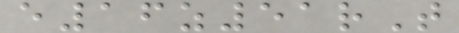e16z51rT
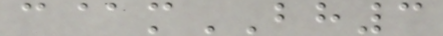c@mBH3
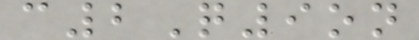c2Q9on
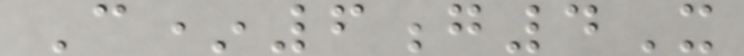C*6g4X
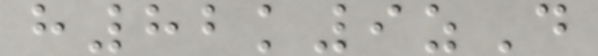h82k9zD
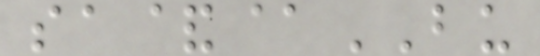sa&@BU
